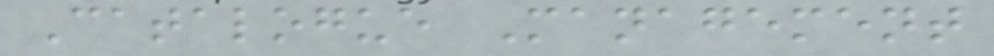Catalogue Management
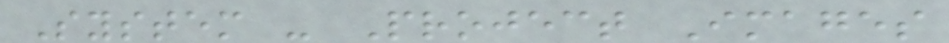System - Project Images
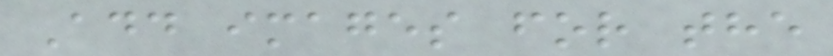Add images for the
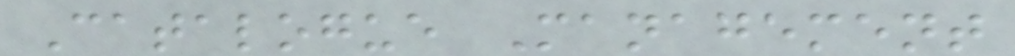Catalogue Management
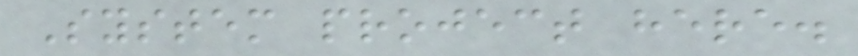System project here.
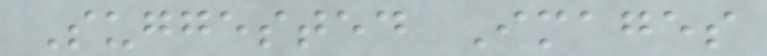Suggested Images
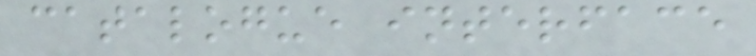catalogue interface
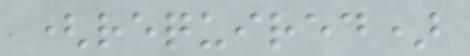(required)
